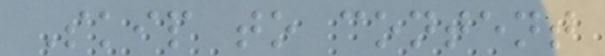Skip to content
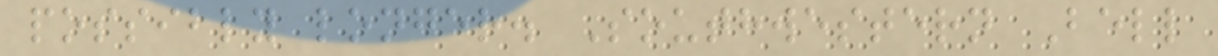possibly longer. Southwestern Bell
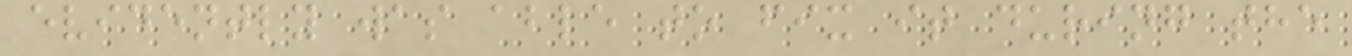evidently was able to fix it during the
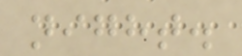night.
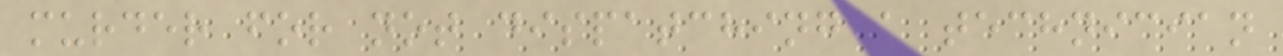murder for not dispatching a technician
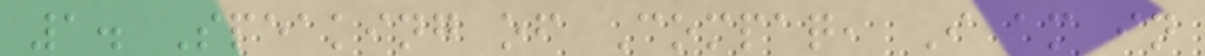1. Speaking of Compaq, I am in
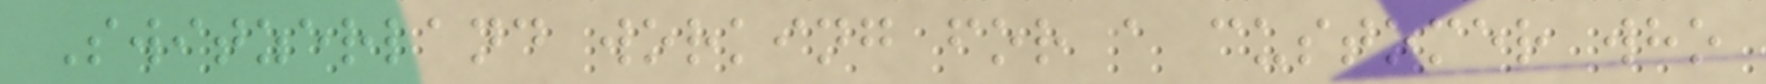Switzerland working for a customer who
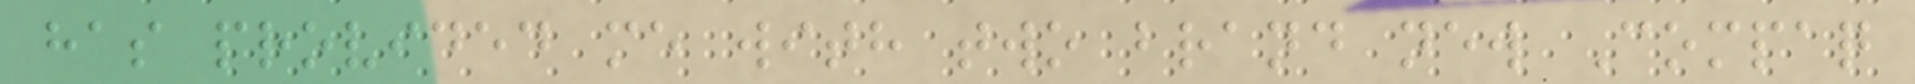has provided me with two brand new Compaq
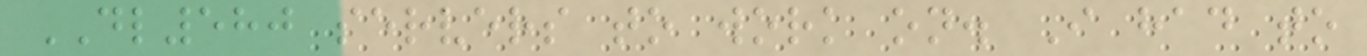DL580 servers to work on. I had to
